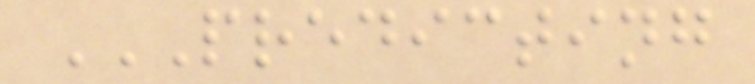PREDICTING
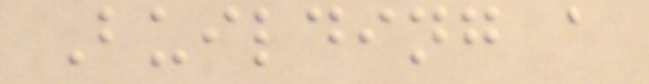Building a
